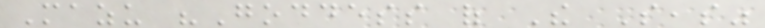Mazu "Goddess of The Seas"
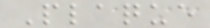Plaque
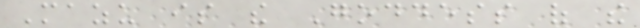Mazu is the Goddess of the
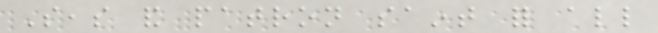Seas and patron saint for all
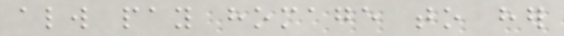always pay homage to her
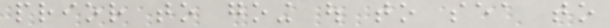prior to going out to sea to
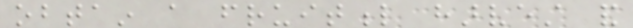obtain a fruitful harvest and
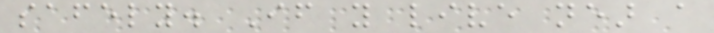safely. If you live near a
